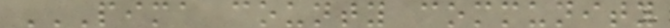PIMA COUNTY COMMUNITY
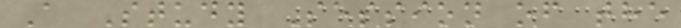A Study Session of the
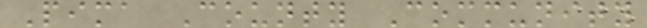Pima County Community
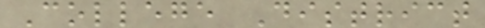College District
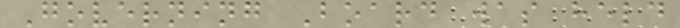Governing Board was held
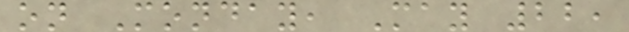on Monday, May 22,
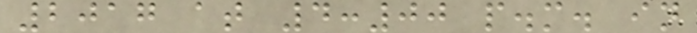2017 at 4:00 p.m. in
